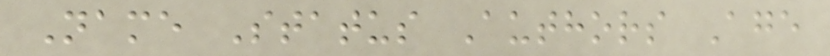Name Status Authors Age
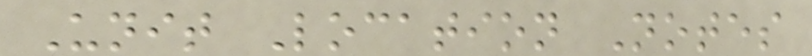Unit Location Notes
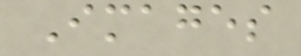Images
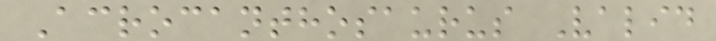Acrocanthosaurus Valid
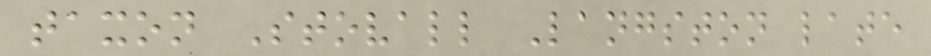taxon Stovall Langston late
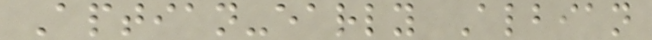Aptian-early Albian
